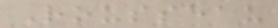Rousseau
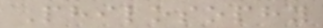Philosophy
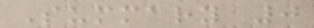Summary 0
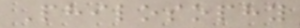Philosophy
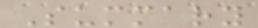Summary
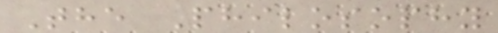The Philosophy
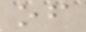of
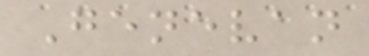Genevan
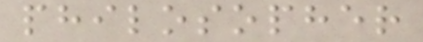philosopher
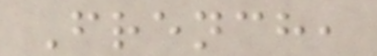French,
